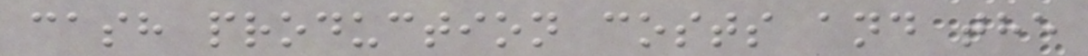cash production costs and the
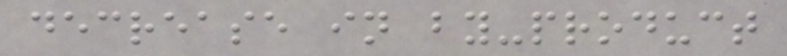decrease in by-product
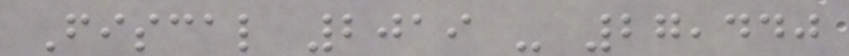Fiscal 2019 - 27,440
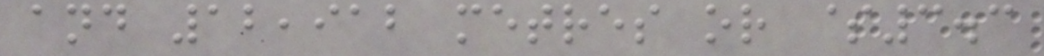and 12,912 metres or $3.3
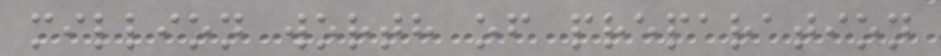million worth of preparation
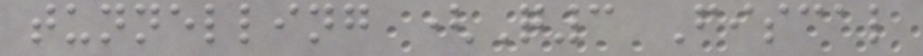tunnelling (Q3 Fiscal
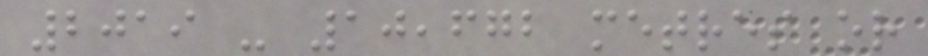2019 - 10,672 metres or
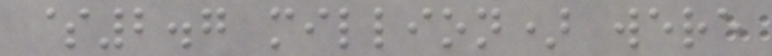$2.7 million) were
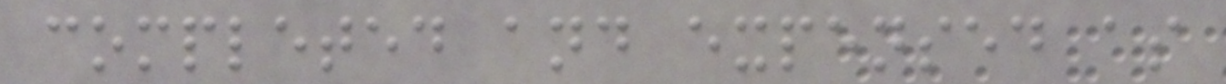completed and expensed as
